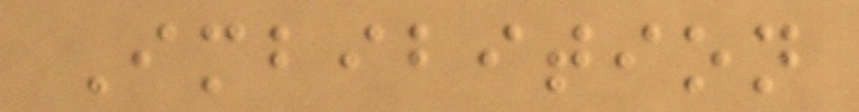Imbibition
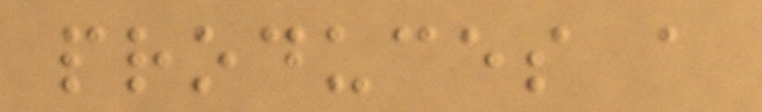produces a
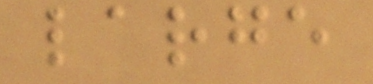large
